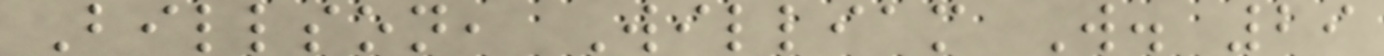Billson, William W. 29
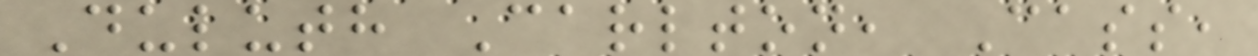Duluth Carlton, Cass,
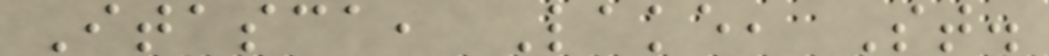Itasca, Lake, St.
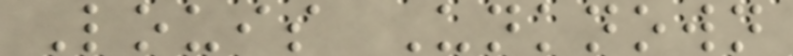Louis Unknown
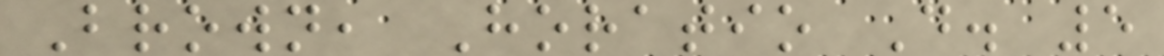Brown, Horatio D. 5
